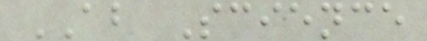AB Science
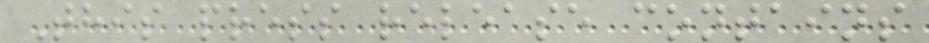This press release contains
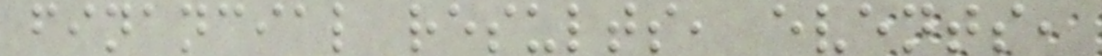financial results, events,
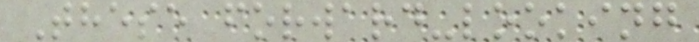These forward-looking
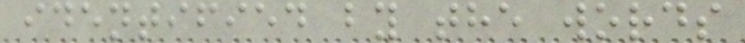identified by the words
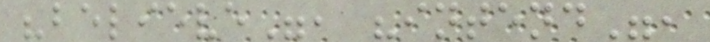"believe", "intend",
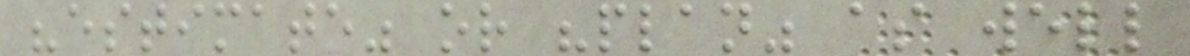"estimate" or "plan" as well
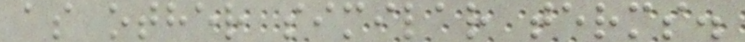as other similar terms.
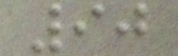90
